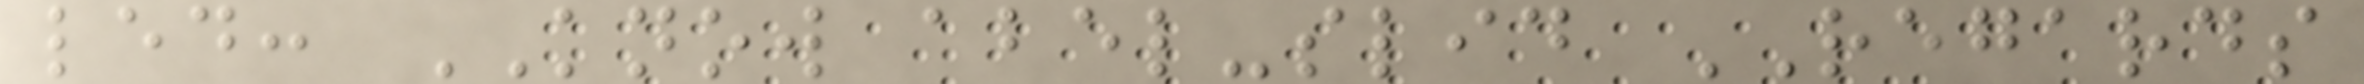led: KNOW abel-slid REGARDS
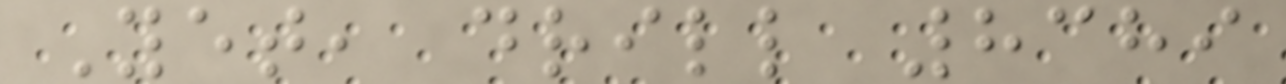Yet, drill 8389
